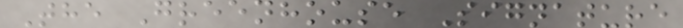The Greenhouse Signature
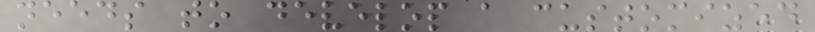needs to develop a customized
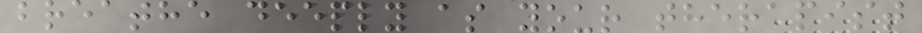breathe deeply as your therapist
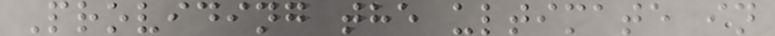Providing the ultimate in
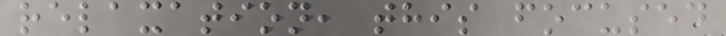relaxation, this focused
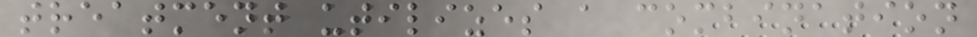treatment utilizes a combination
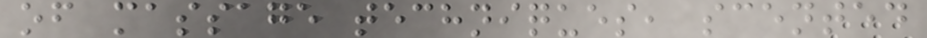of massage techniques, scented
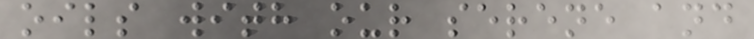oils with our serene and
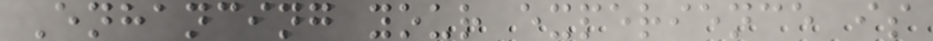Enhancing your experience is
